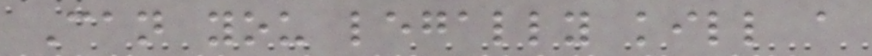Can you legally kill a
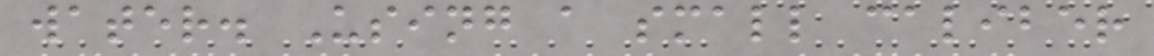water. Using a small caliber
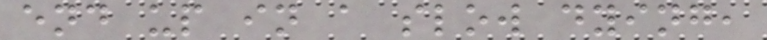end up in a slow dying,
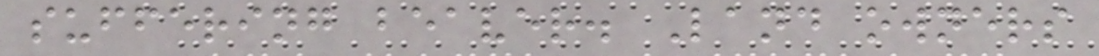suffering beaver. Land owners
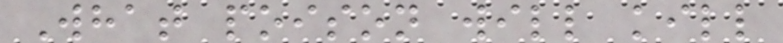What poison will kill
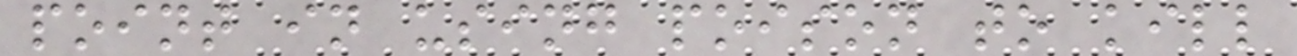point in using poison to kill
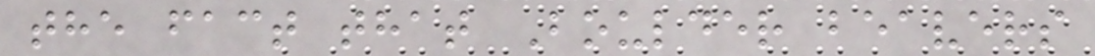the fact that Boulder beavers
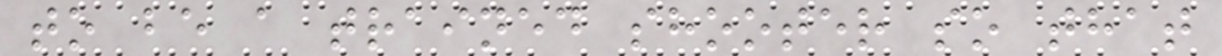to be a trained shooter so that
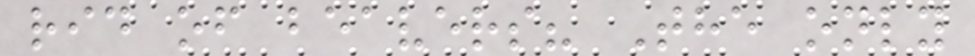rid of beavers? The only
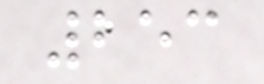253
